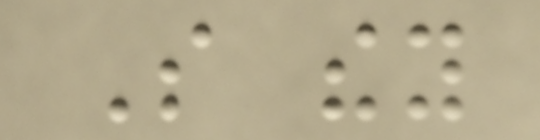So they
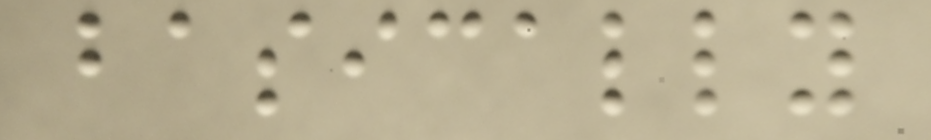basically
